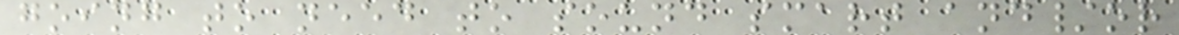going to need to sound smart and/or
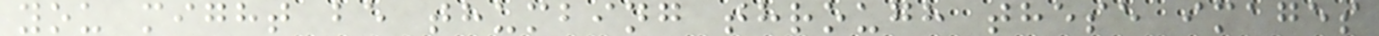you might be thumbing through these images
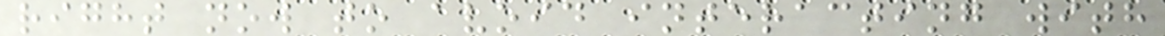right now to avoid interacting with
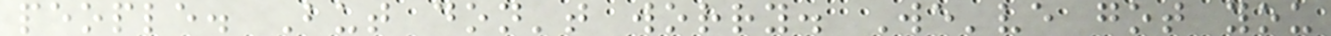people. But don't worry. We've got you
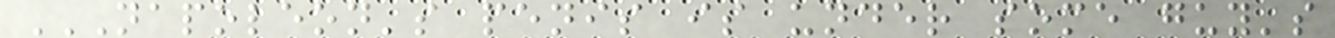NAPOLEON'S PENIS IS UNDER SOME GUY'S
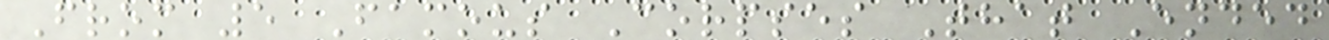From 5 Famous Corpses That Ended
